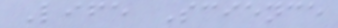Life Science
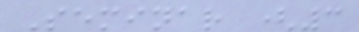Seminar (3
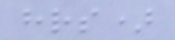hrs)
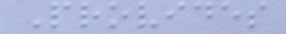Provides
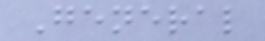General
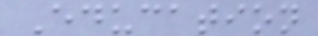Education
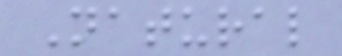Natural
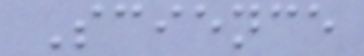Science
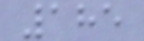185
